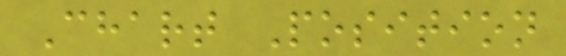Chart Position
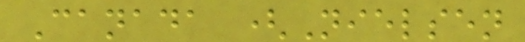Canada (Nielsen
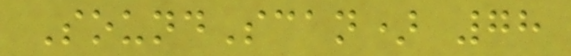SoundScan) 78
